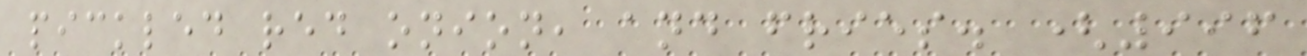pickled red onion, and fries. (996
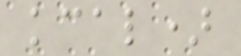kcal)
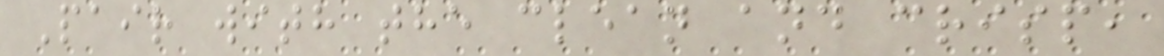Pair with the clean and crisp,
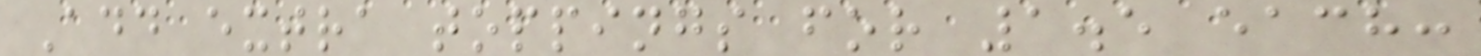Add extra toppings for 1.5 each:
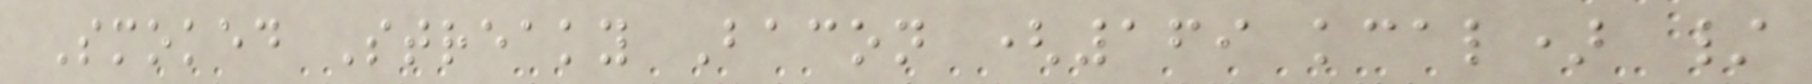Smoked Streaky Bacon (169 kcal) /
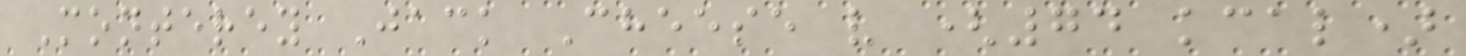Monterey Jack Cheese v (74 kcal)
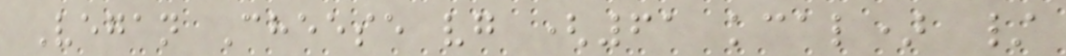Vegan Cheese vg (61 kcal) /
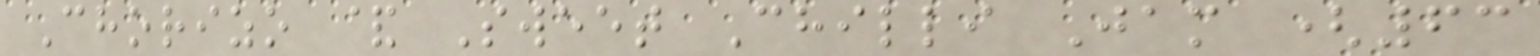Chorizo & Sweet Chilli Jam (63
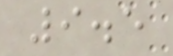9.5
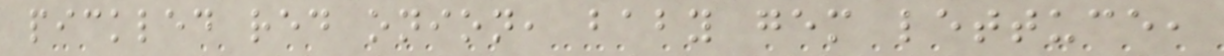pickled red onion, baby gem lettuce,
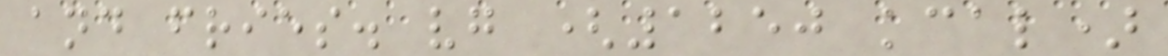and fries. vg (1250 kcal)
